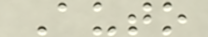Auto
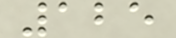125
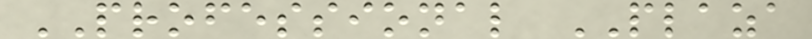PROFESSIONAL PLAZA
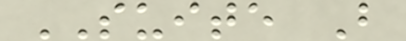SUITE B
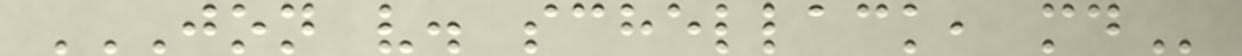JON V. SCHELLACK, MD
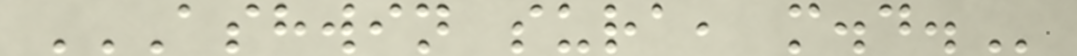ASHWIN SURA, M.D.
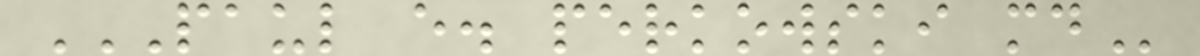PAUL E. PERKOWSKI MD
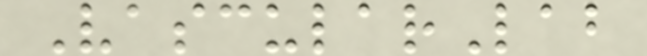VascularLab
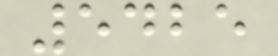5425
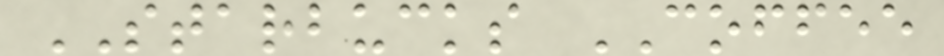STARBUCKS COFFEE
